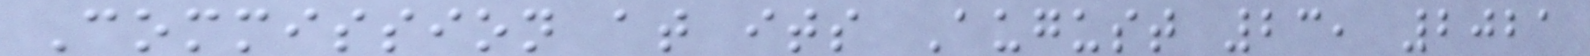Commission at its August 23, 2021
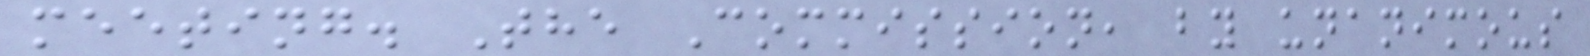meeting. The Commission, by unanimous
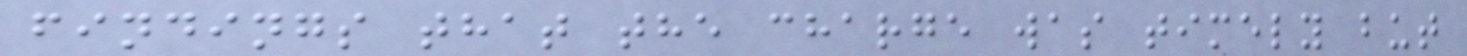findings that the charge was timely but
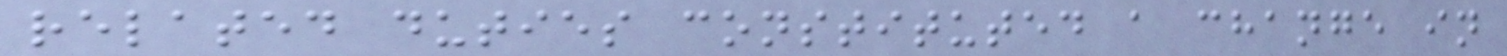related duties constituted a change in
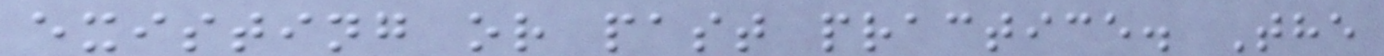existing or past practice. The
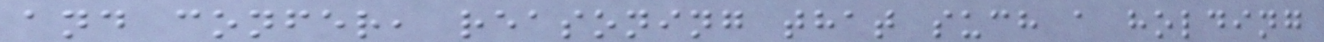and confer, reasoning that such a holding
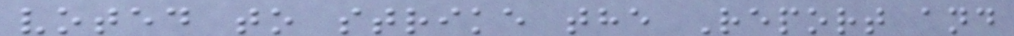voted to strike the Report and
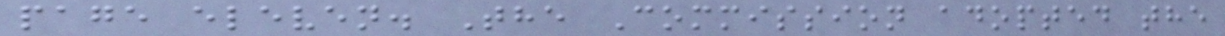page eleven. The Commission adopted the
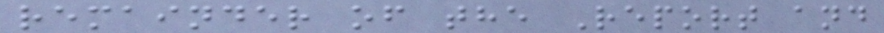remainder of the Report and
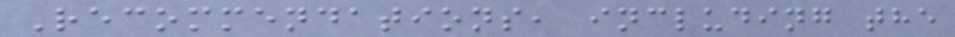Recommendations, including the
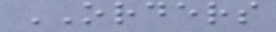ORDERS
